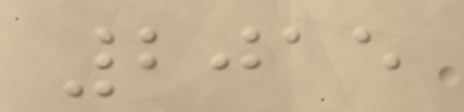2015
